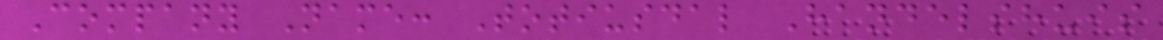Company Name: Totiusdal Handelshuis
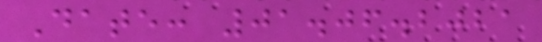Date: 01.06.2021
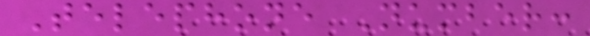Telephone Number:
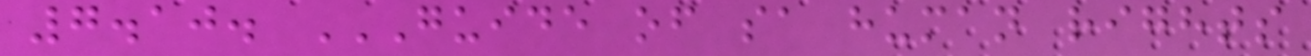7.10. GUIDE OF SA HUMAN RIGHTS
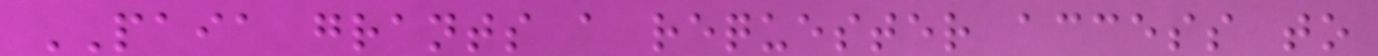PAIA grants a requester access to
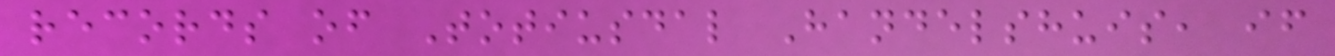records of Totiusdal Handelshuis, if
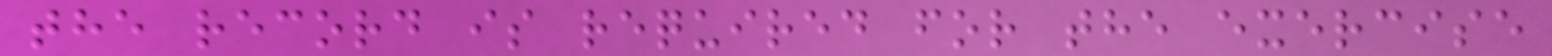the record is required for the exercise
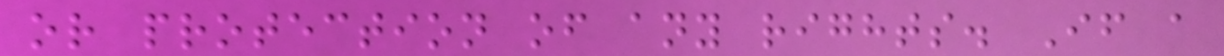or protection of any rights. If a
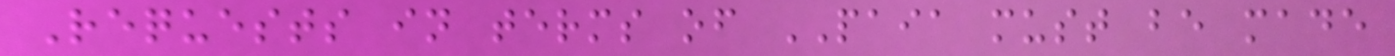Requests in terms of PAIA must be made
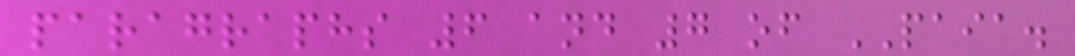paragraphs 6 and 7 of PAIA.
